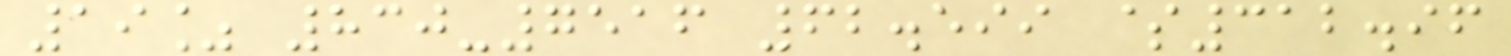19% 830-7516 62.599 $312.96
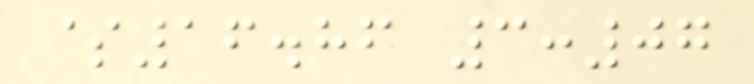$16.86 3:07
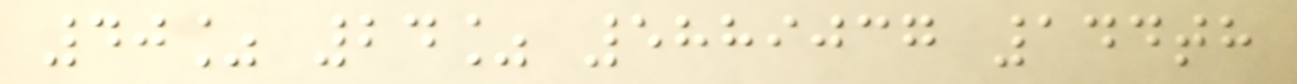40% 24% 5889037 144th
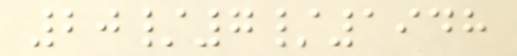20/7/1948
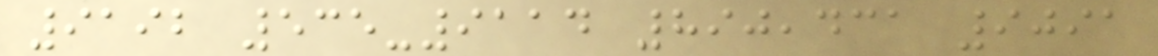9192 535-9114 890,431 9091
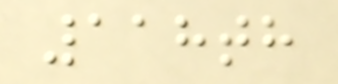118th
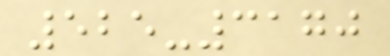525-3170
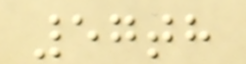57th
